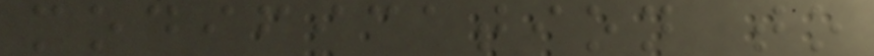modification to
